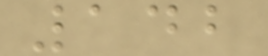142
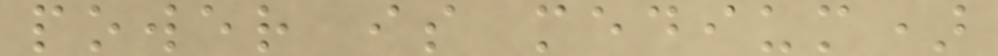power is medium)
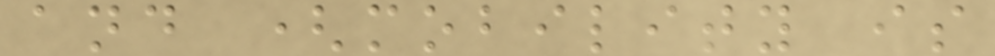and (mobility is
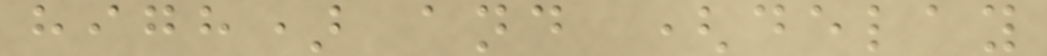high) and (delay
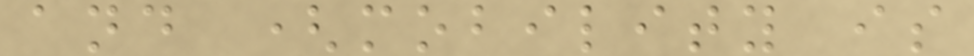and (mobility is
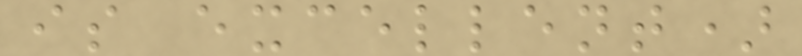is excellent)
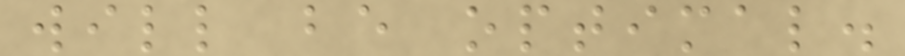will be optimal.
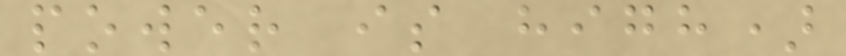power is high)
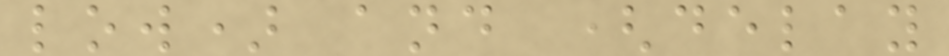low) and (delay
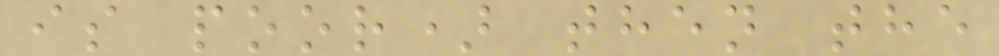is poor) then the
